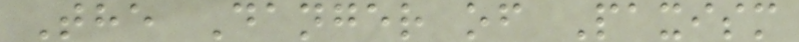The Danger of Paxism
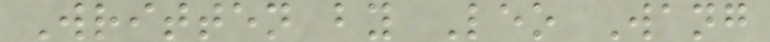Written by Leo Wang
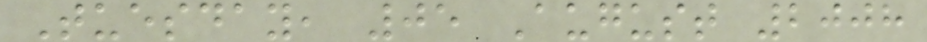Tuesday, 05 August 2008
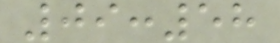09:58
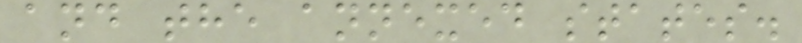and the annexed states.
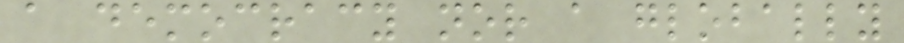a democracy nor a globally
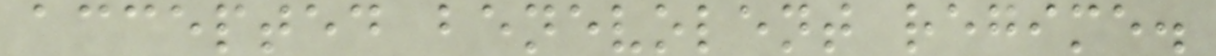accepted benevolent regime.
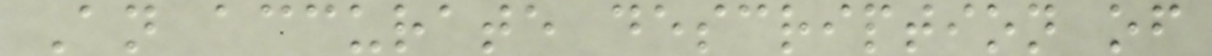An accurate description of
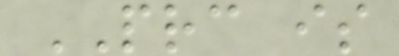PRC is
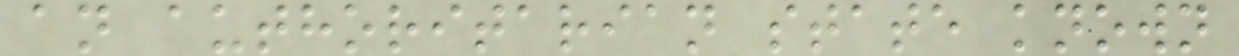an authoritarian state known
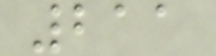211
